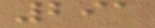291
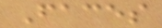Faces
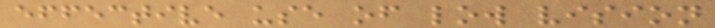effective use of low vision
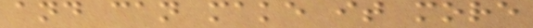and can make it more
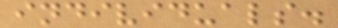individuals.
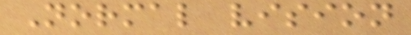Normal vision
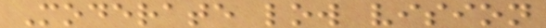Moderate low vision
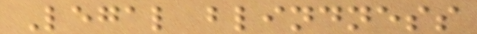Legal blindness
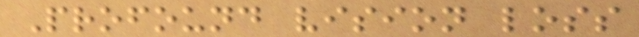Profound vision loss
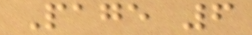Page 6
